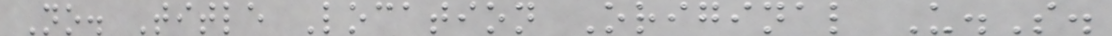No. Title Location Original U.S.
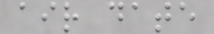air date
